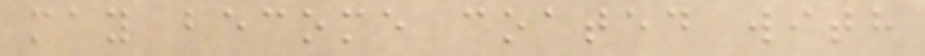may become coated with
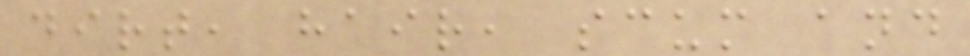dirt, hair, scum and
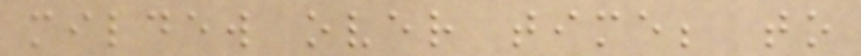mildew over time; to
